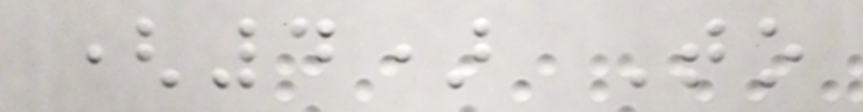(4) To
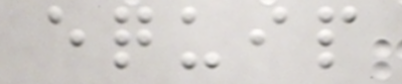equip
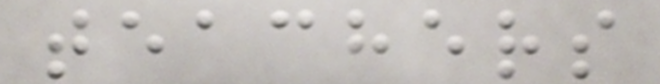teachers
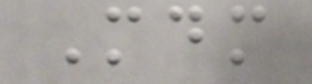Mdm
